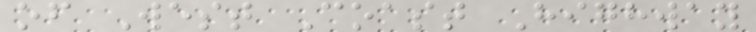of West Coast Highway
